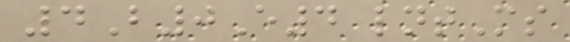4B0E4 lntMs
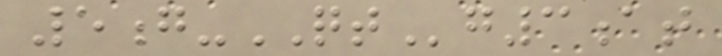5g-QTg3at
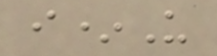i*U
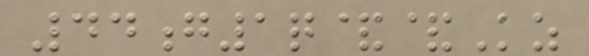44g1q&&Kz
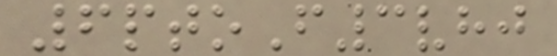6ptoF3vhj
